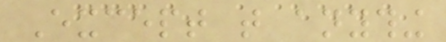Except that anything
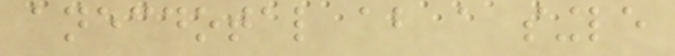anecdotal about a single
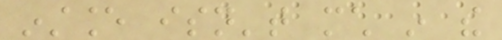instance isn't much in the
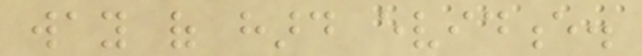way of hard evidence.
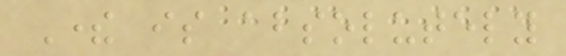There is absolutely
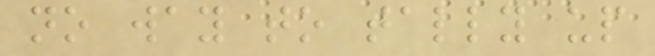no way to tally up
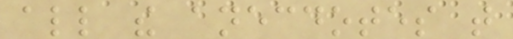all the anecdotes that
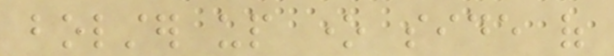bolster up one side of
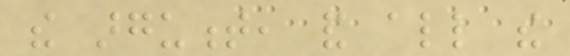the argument, and all the
